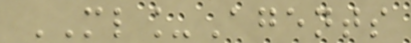ML_Agents
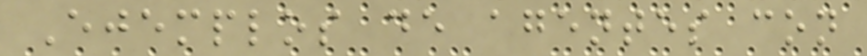Ejemplos de agentes con
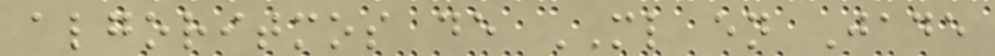algoritmos de ML en Jade
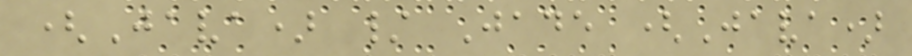(Java) / Jade (Java)
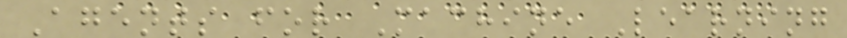Agents for Machine Learning
